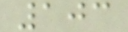103
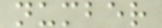number
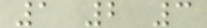1 2 3
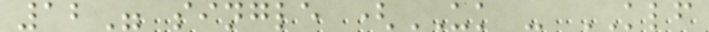12" single (UK - KLF
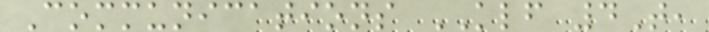Communications KLF 4T,
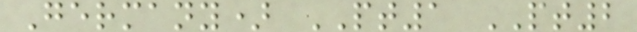Germany) PT1 PT2
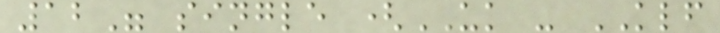12" single (UK - KLF
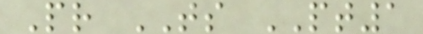Pr TS PT1
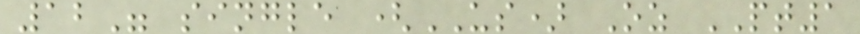12" single (US) Oz PT1
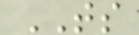TS
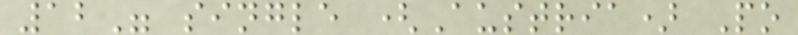12" single (Austria) Po
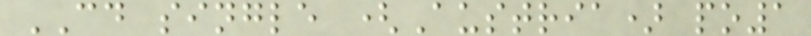CD single (Austria) po1
